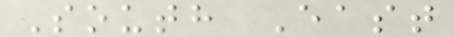South East
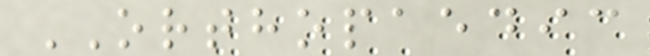ORTHOPAEDIC
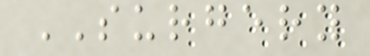SURGERY
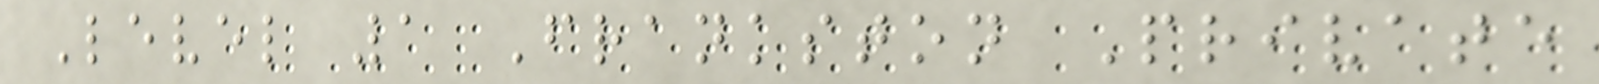Level 1 Frankston Private
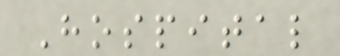Hospital
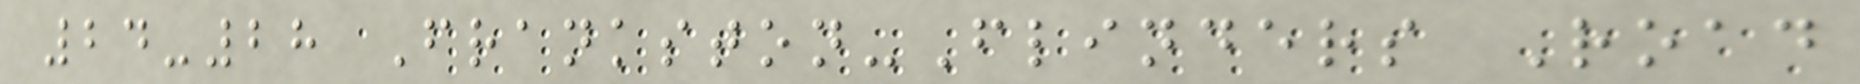24-28 Frankston-Flinders Road
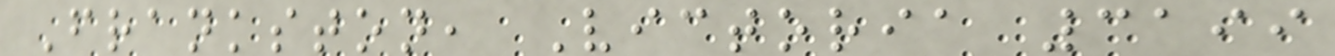Frankston, Victoria 3199
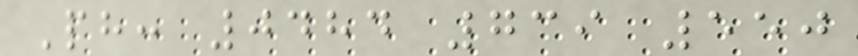Ph: 0484 739 550
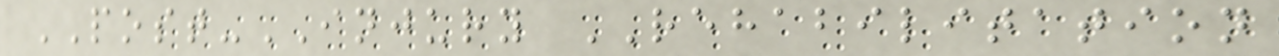POST-INJURY REHABILITATION
